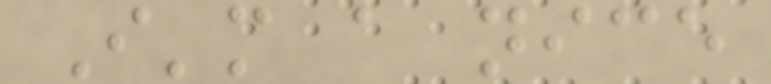I'm a nice
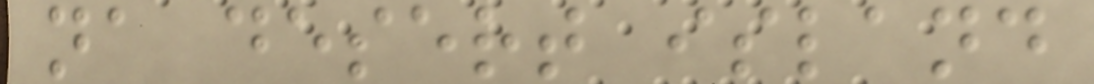na desert island
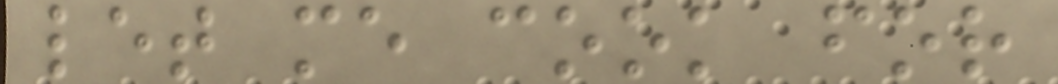let me cook for
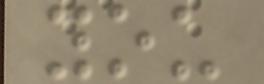you
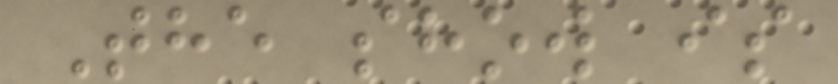The show is
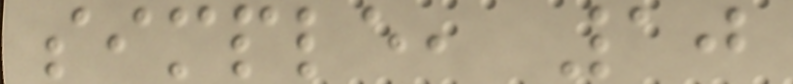simple, 10
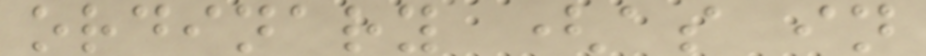ordinary (as in
